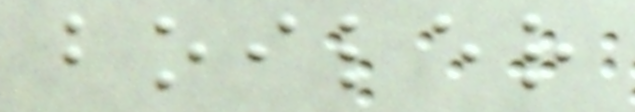boiler
